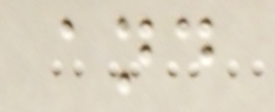and
